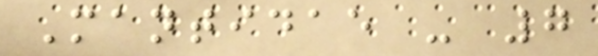Mantidae - 7
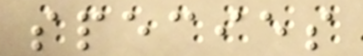species
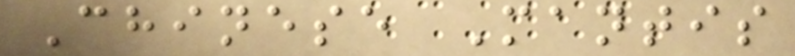Chinese Mantis
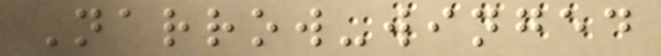Narrow-winged
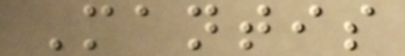Mantis
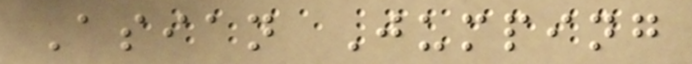Asian Jumping
